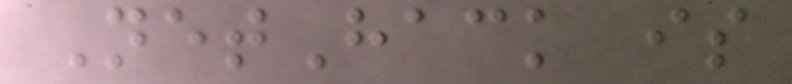NetHack is
